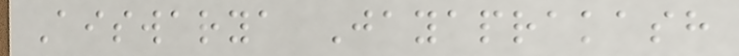Aiswarya Jayaprakash
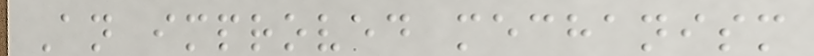An improved mechanism
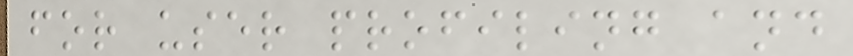for user profiling and
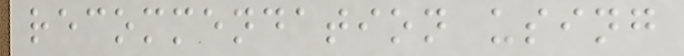recommendation using
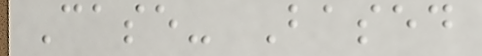Case- Based
